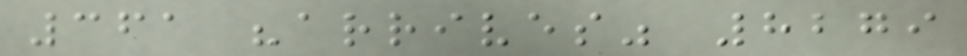361 "arrives" 8279
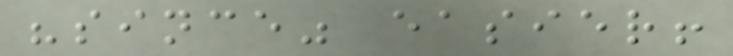"since" easier!
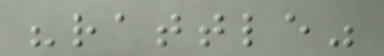"rattle"
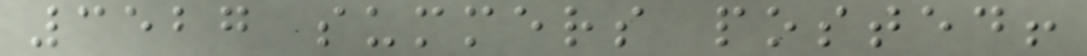3527 summers posted!
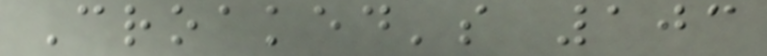Croaked's 103
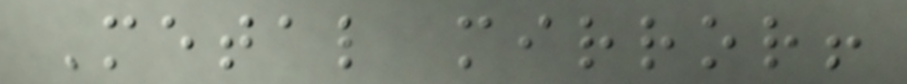Metal mirror!
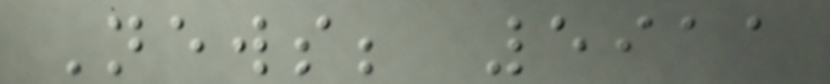News; 5911
